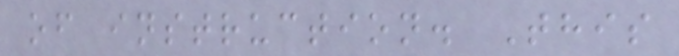of instruction. This
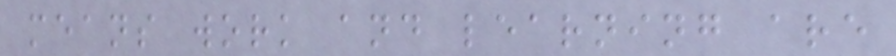means work and learning are
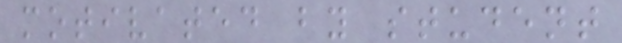motivated by student
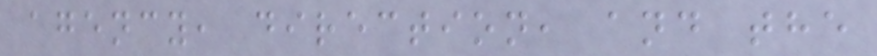agency, direction, and the
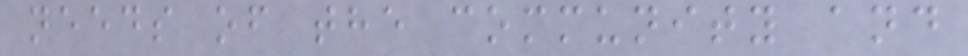needs of the community and
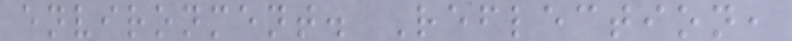environment. Reflection,
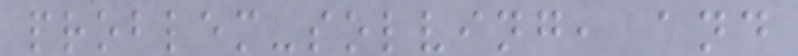problem-solving, and
